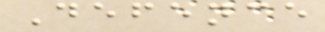Defence
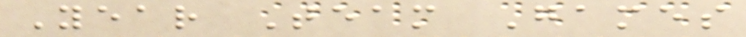Year Team Games
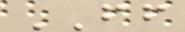FF
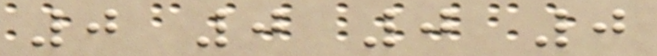0 0 0 0
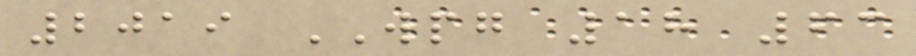2019 WPG 18 63
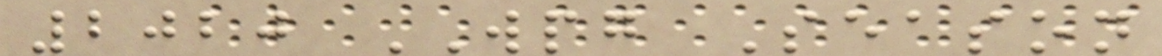2020 WPG Season
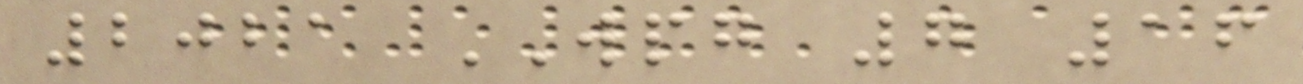2021 WPG 7 16
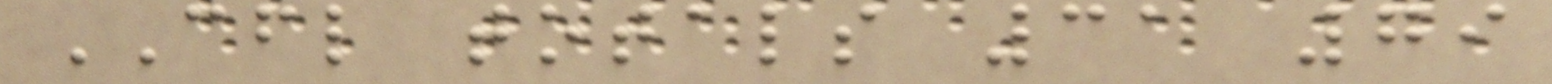CFL totals 31 79
